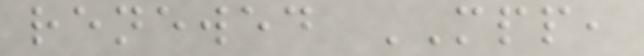renewed MPP,
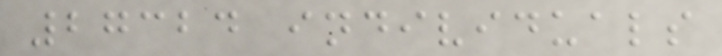27324 individuals
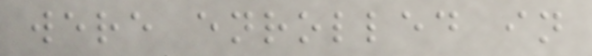were enrolled in
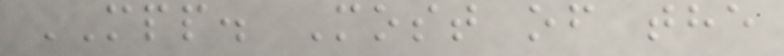MPP. Most of the
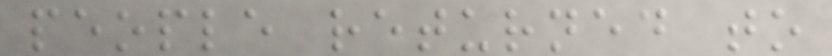people returned to
